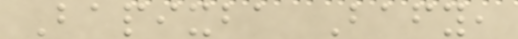Bapixba Bafy,
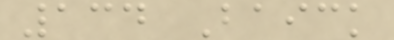134 Baick
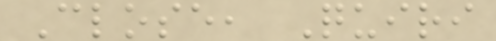Close, Quiri
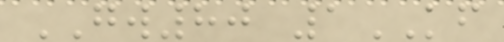GW80 1KF
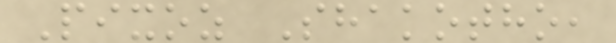Pixoz Shakotho,
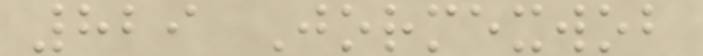829 Jormexwob
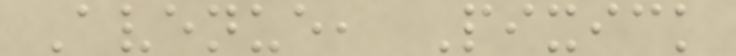Avenue, Pixick
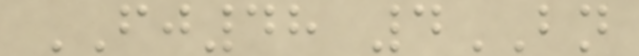FJ48 4BN
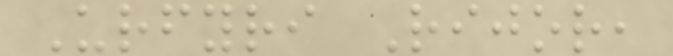Urfyri Rijor,
